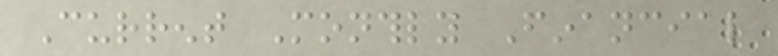Current Monthly Financial
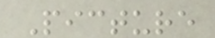Picture
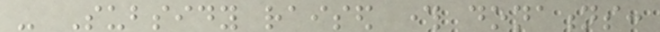- Subsidy raised through donations:
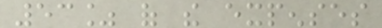53% of the expenses
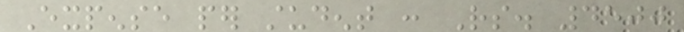Expense per student : Rs. 4500
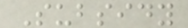Subsidy
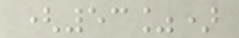(53%)
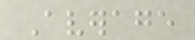Average
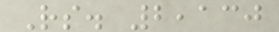Rs. 2,130
